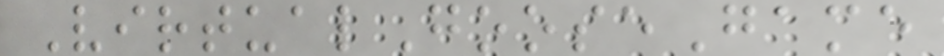VirtualGooseGame
